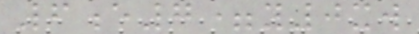6e7=y0xw
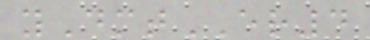yDmtER4
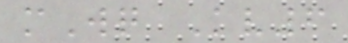mWq Kv6
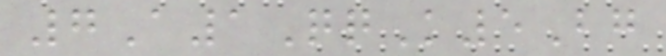7A1QqK5Bg
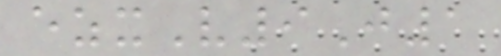ezxV9J1
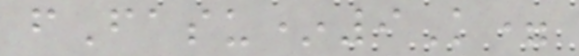fFasu*9K=
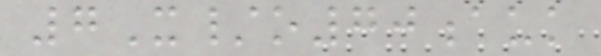7X/o70auk
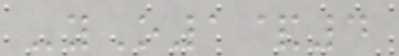-yO1&4
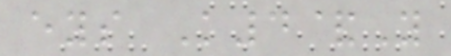eys K4&Y
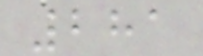281
